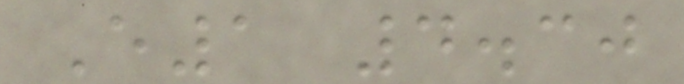E1 4.30
